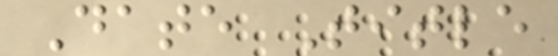Date Title
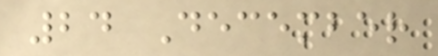24 December
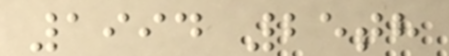1994 25th
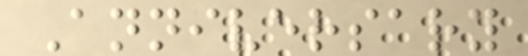Anniversary
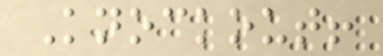Knockout!
